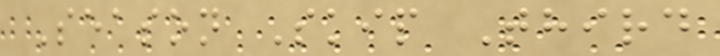Season Skip Third
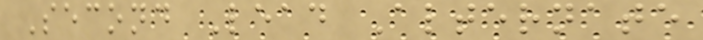Second Lead Alternate
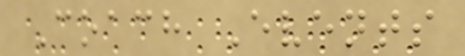Coach Events
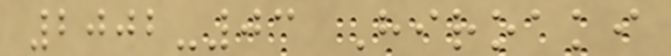2002-03 Hiroaki
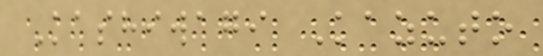Kashiwagi Kazuto
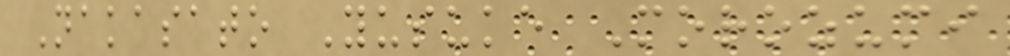Nakasato Yusuke Morozumi
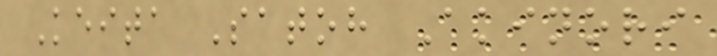Keita Satoh Akinori
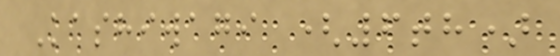Kashiwagi (6th)
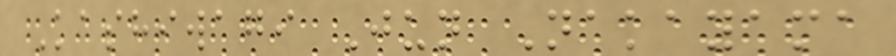Kashiwagi Jun Nakayama
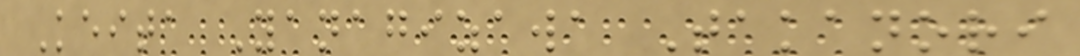Keita Yanagizawa Takanori
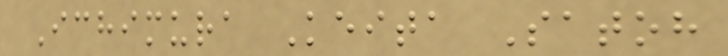Ichimura Keita Satoh
